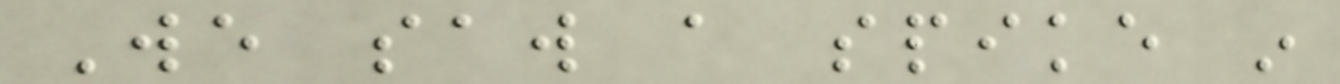We saw a spike in
